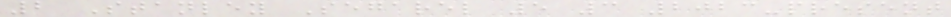2 Stanley Segarel 5 3 2023-present
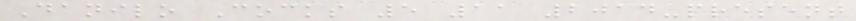Danilo Cocks 5 11 2014-present
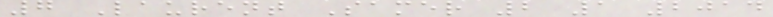7 Laurent Samer 2 1 2014
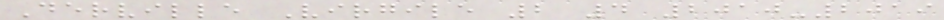Derville Virgile 2 4 2010-2019
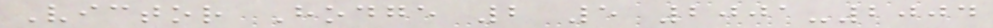Victor Hodge 2 5 2001-2004
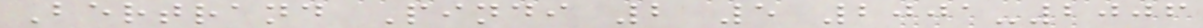Bertrand Pindi 2 5 2001-2006
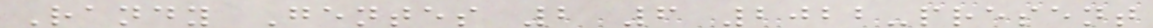Randy Gentes 2 6 2022-present
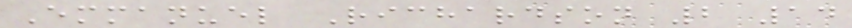Emmanuel Richardson 2 14
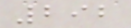292
